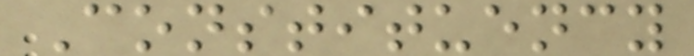Constituency
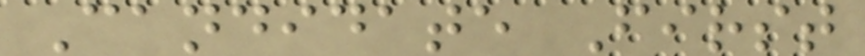Candidate First
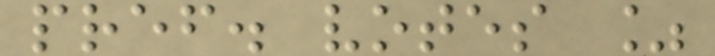pref. votes %
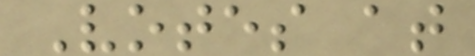Votes at
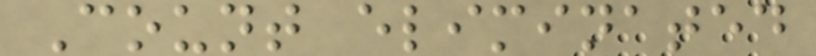Count eliminated
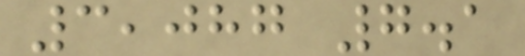3,087 7.1
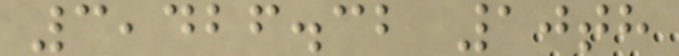3,426.32 10th
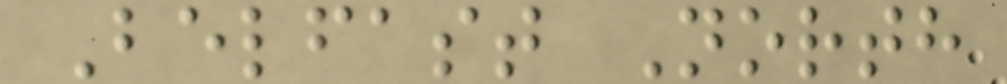Belfast North
